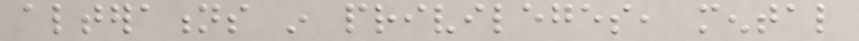alterations in privileges, mental
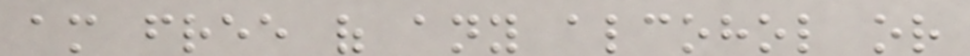am free of any alcohol or
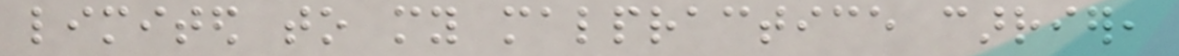limited to my malpractice carrier,
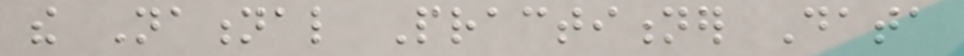the National Practitioner Data
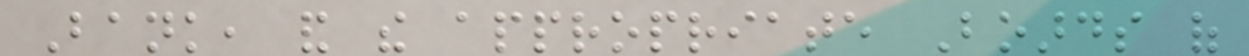Bank, and the appropriate Boards of
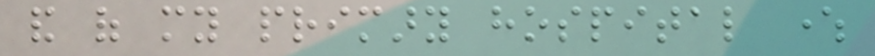and of my primary hospital where
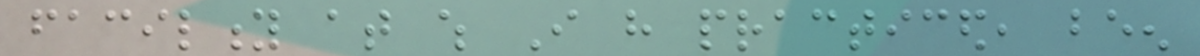facility at which I have practiced, been
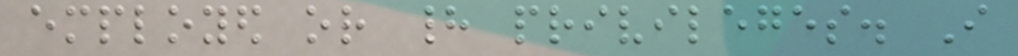employed or had privileges. I
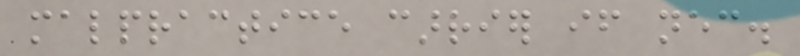malpractice carrier if necessary.
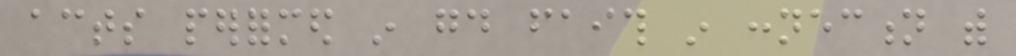acts performed in good faith in connection with
